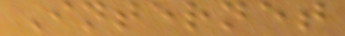Internet
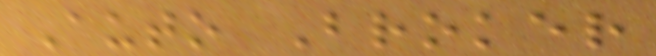Auto Broker
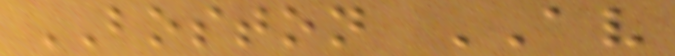BOSTON AV
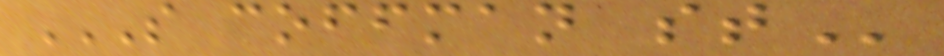S COFFMAN ST
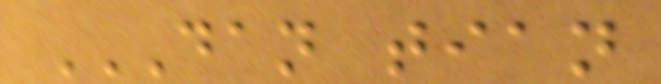DAN TIAN
